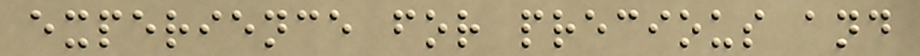experience for precious and
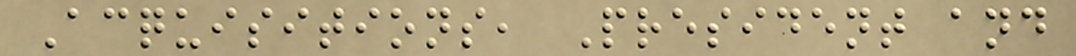Acquisitions, President and
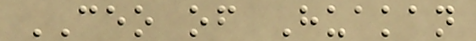CEO of Huakan
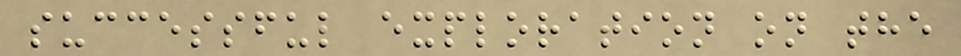successful exploration on the
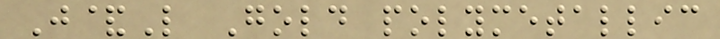J&L Gold polymetallic
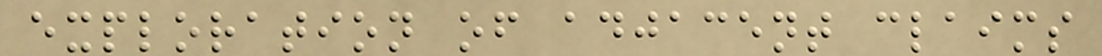exploration of adjacent claims
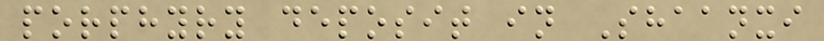porphyry deposit in Shaanxi
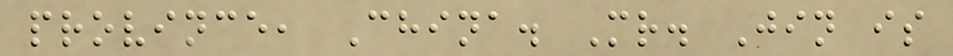province, China. Mr. Jin is
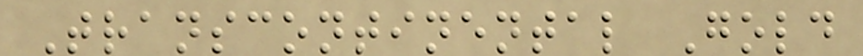Transcontinental Gold
